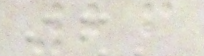26
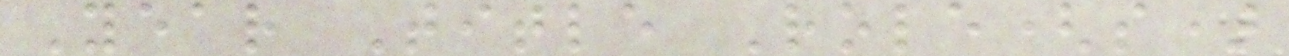Year Title Role(s)
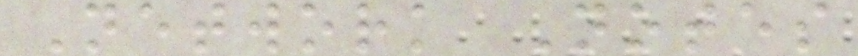Network Notes
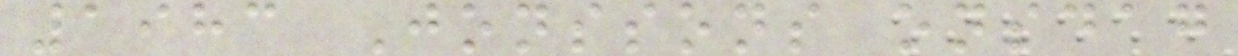1983 Jonssons onsdag
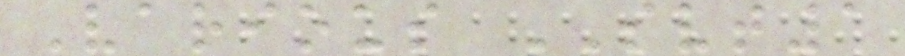Various SVT1
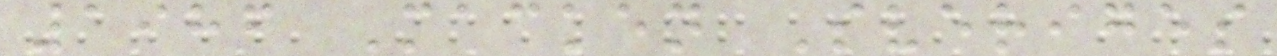1986 Macken Sveriges
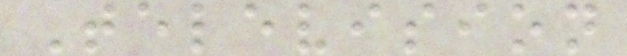Television
